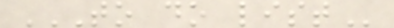TO DO LIST
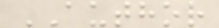AUTHOR
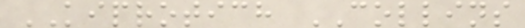KIPROTICH COLLINS
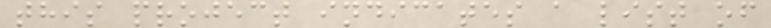this project indicates a list of
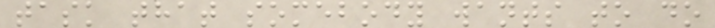task that somebody wants to do
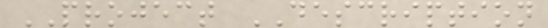PROJECT DESCRIPTION
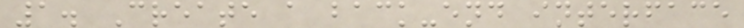1. Create a back-end interface
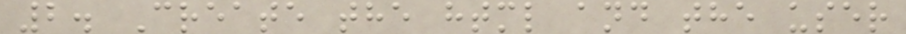2. Create the html and the user
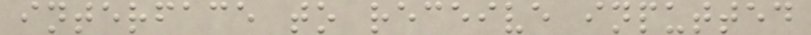interface to receive inputted
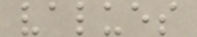values
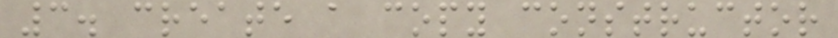3. create a copy constructor
